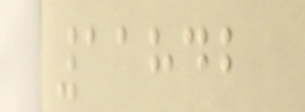11842
